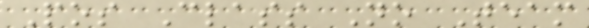Pos Class No Team
